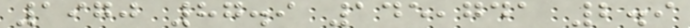1970 87.9 145,741 2.9
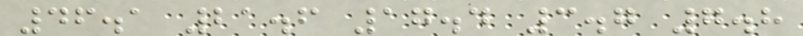46.1 21.6 17.4 3.7 7.8
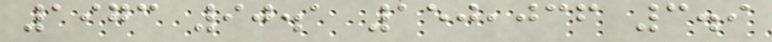1973 90.1 150,036 3.9
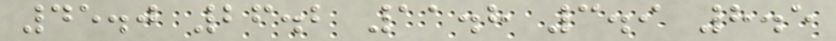45.0 26.2 11.8 3.9 8.5
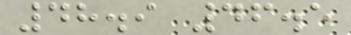48.9 46.5
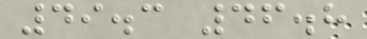49.3 46.8
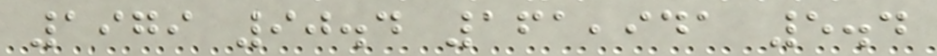1979 90.4 161,941 5.4
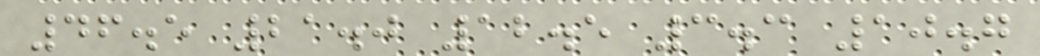46.5 21.0 12.5 3.3 10.7
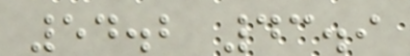54.2 43.9
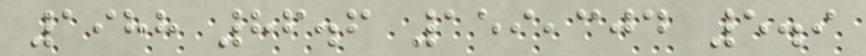1988 86.6 159,304 5.9
